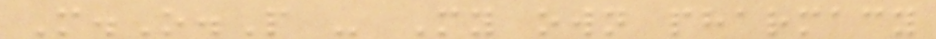M.O.P - My own pharmacy
